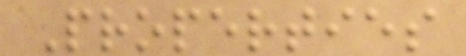Properties
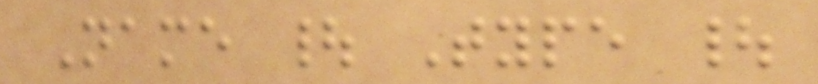Name | Type |
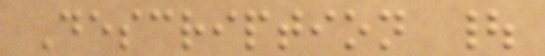Description |
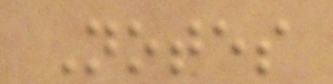Notes
